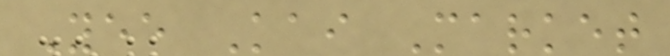Yee Kai Market
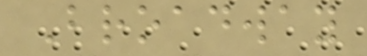Broadway
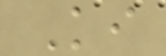Ki
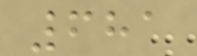681
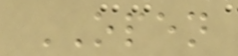OPEN
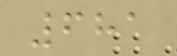681
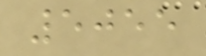5055
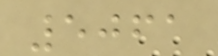5061
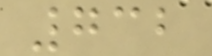732
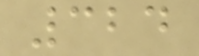324
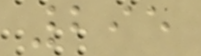295
